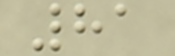81
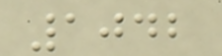1042
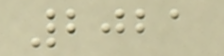2021
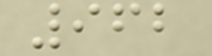962
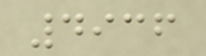4936
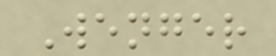Wenger
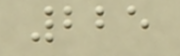225
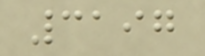3197
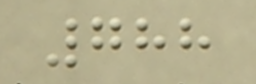788
